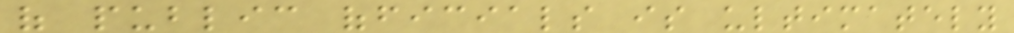of public officials is ultimately
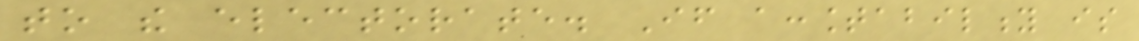to the electorate. If accountability is
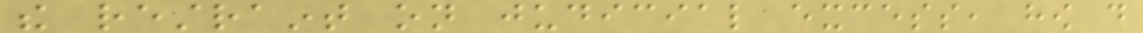the restraint on judicial excess, how do
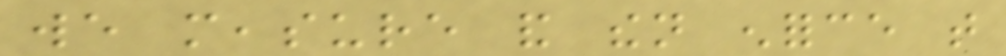we measure and then enforce that
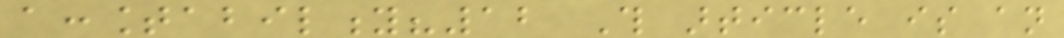accountability?12 This article is an
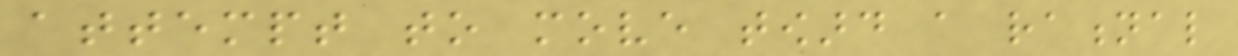attempt to move toward a rational
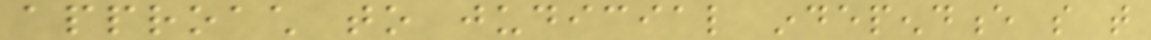approach to judicial independence so that
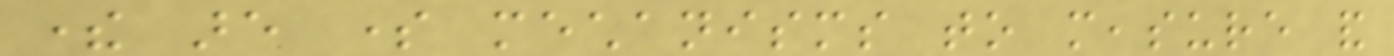there are some mechanisms to measure and
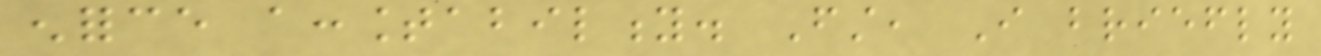enforce accountability. First, I briefly
